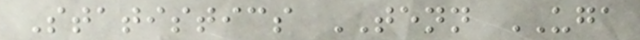Statistics TENN UGA
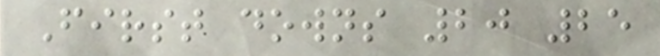First downs 20 25
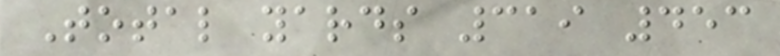Total yards 319 453
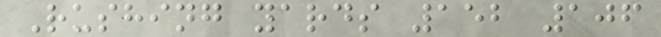Rushing yards 152 106
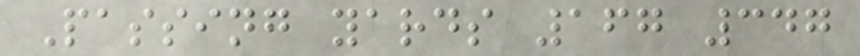Passing yards 167 347
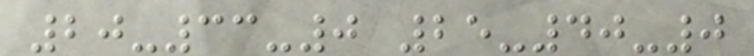20-33-0 25-40-0
